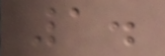1.
